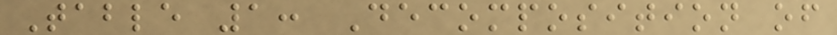Table 1: Decomposition of
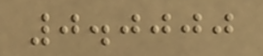0.0000
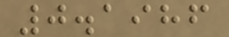0.1986
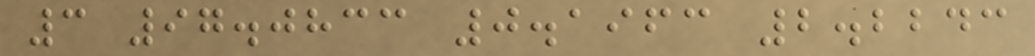3 97.0833 0.1963 2.2243
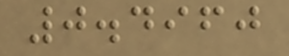0.4960
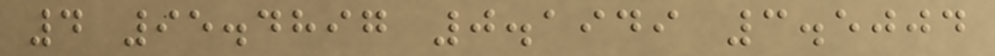4 95.4897 0.1949 3.5004
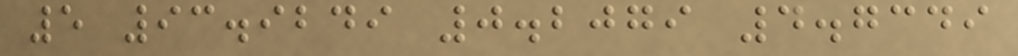5 93.9249 0.2079 4.7349
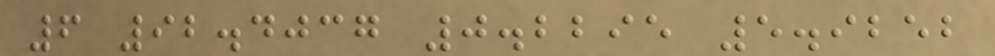6 92.4037 0.2295 5.9252
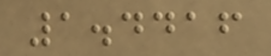1.4416
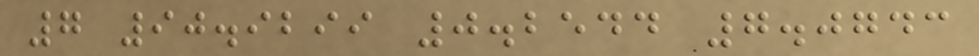7 90.9299 0.2544 7.0743
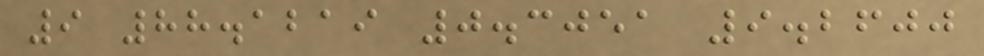9 88.1219 0.3051 9.2600
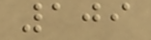109
